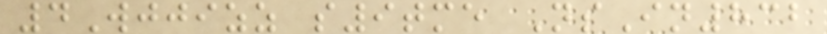4Wjjizz s9tme NsIn832
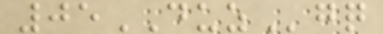05DUZgq
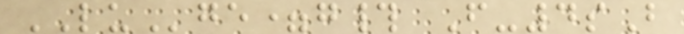LUge=g# F-4sB
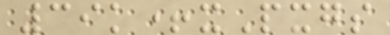39k+xPxgs
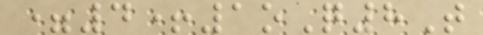=4+1oQ8T
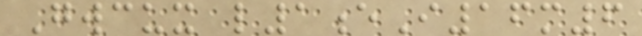Gwcux l1eI16m6
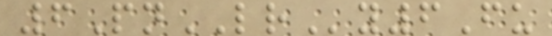6PnLRy6Fu
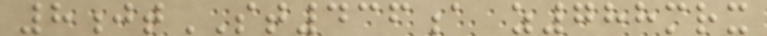8jtST436a z788mrx
